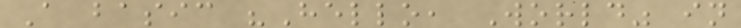A basic "Hello, World" in
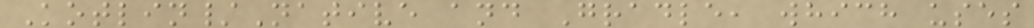Kotlin/Native and Gradle, which uses
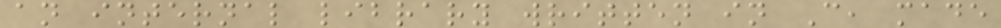an internal library written in C, made
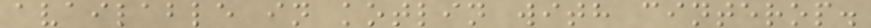available in kotlin with cinterop.
